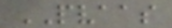PVAAS
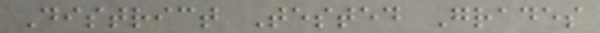District Tested Grades
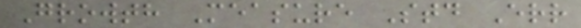Growth Measure Std Err
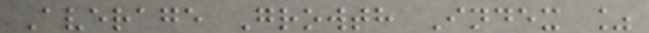Average Growth Index %
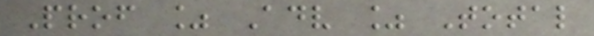Prof % Adv % Total
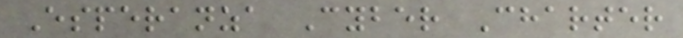Esperanza Cyber Charter
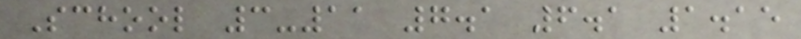School 3-11 7.1 6.1 1.15
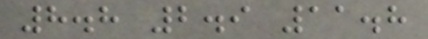8.8 2.9 11.8
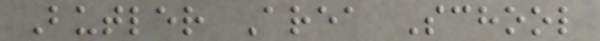Butler Area School
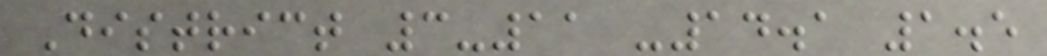District 3-11 -14.1 1.5
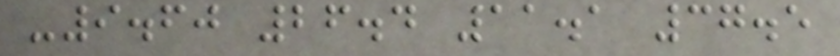-9.60 26.4 11.1 37.5
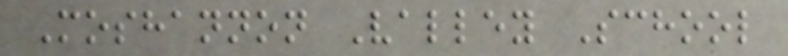Moshannon Valley School
